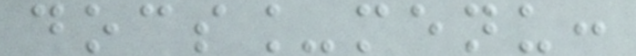docs_menu:
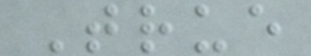True
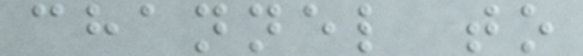channel to
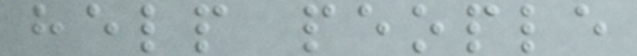help people
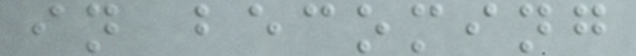in becoming
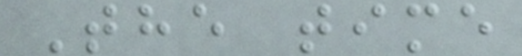The time
